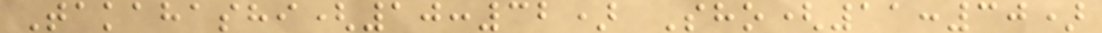Takahashi(10:32) Sho(11:30)
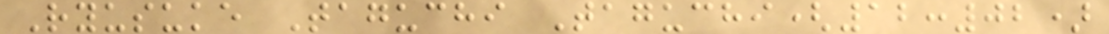Ryusuke Taguchi Taguchi(12:02)
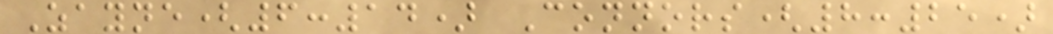Zayne(6:14) Connors(8:25)
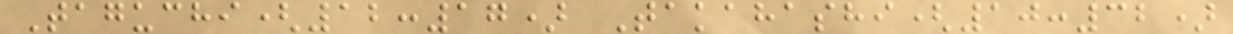Taguchi(12:17) Takahashi(10:32)
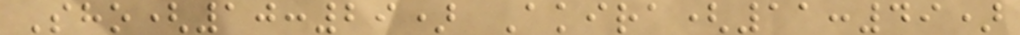Sho(10:29) Akira(11:49)
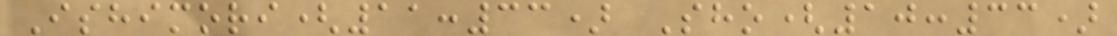Ishimori(11:33) Sho(10:33)
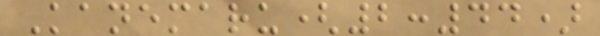Kanemaru(2:44)
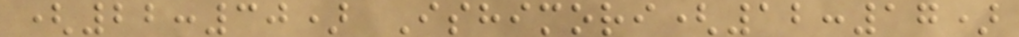(22:30) Ishimori(12:17)
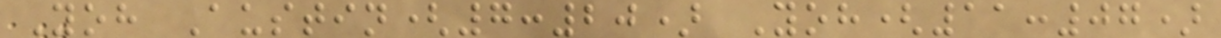Yoh Austin(7:20) Yoh(11:07)
